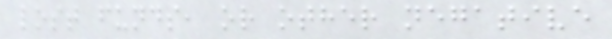lost funds, or other negative
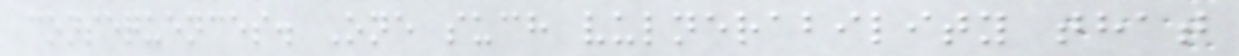consequences. One such vulnerability that
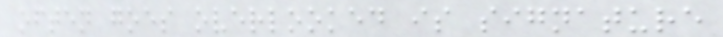often goes overlooked is signature
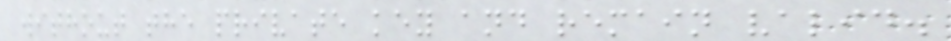without the private key and remain valid.
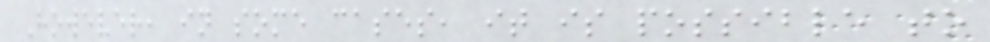However, in some cases, it is possible to
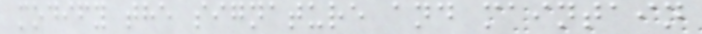modify the signature and maintain
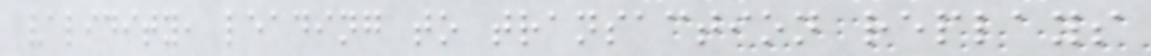validity, leading to transaction replays
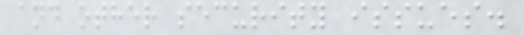and other security issues.
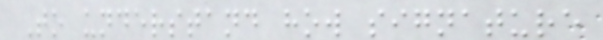To understand how signature
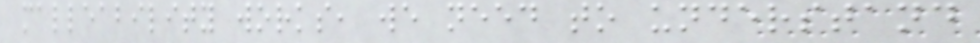malleability works, we need to understand
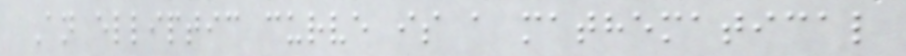An elliptic curve is a mathematical
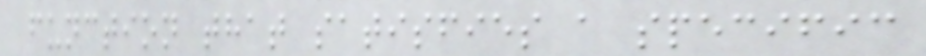function that satisfies a specific
